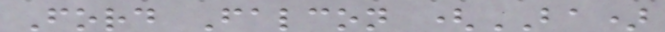Ford Falcon (BA)
